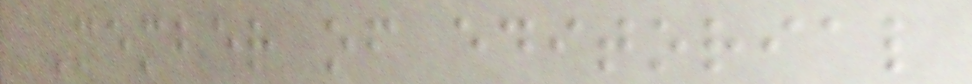Member of editorial
